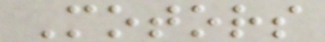Motors
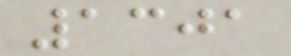1301
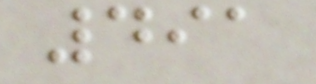491
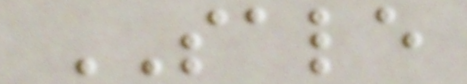SALE
